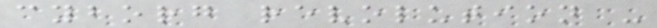cyborg revolution -
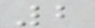2
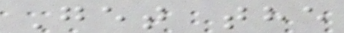Get the
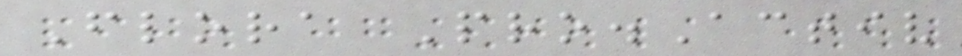Flora Pro.Activ
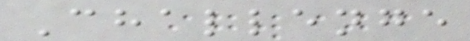Challenge
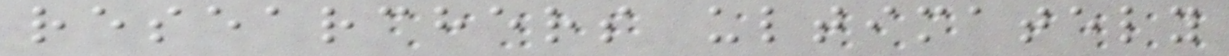researchers ultimately
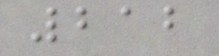212
